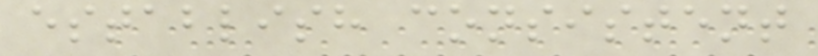establish consistent
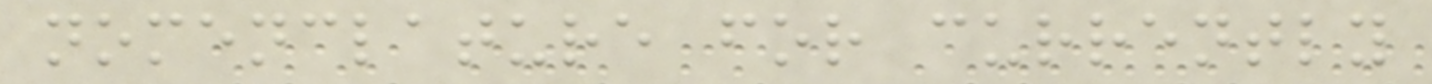nomenclature for currently
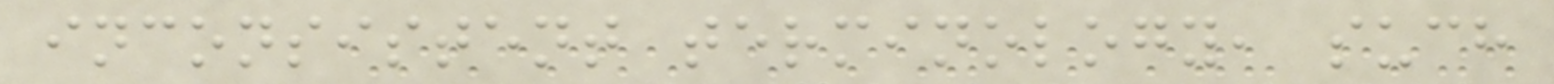inconsistent terminology, such
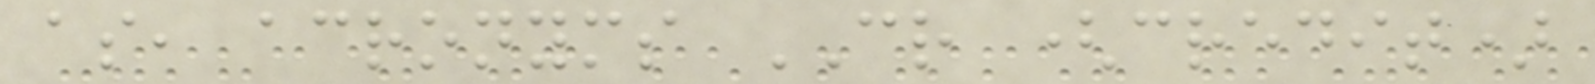as, acronyms CR (credit)
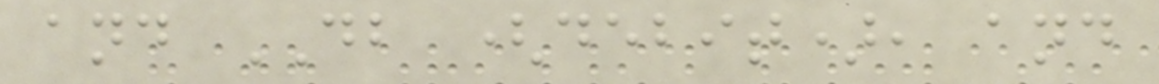and DB (debit), and
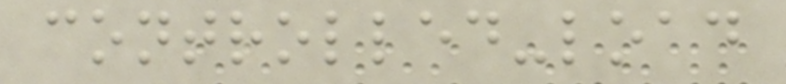controlled-load
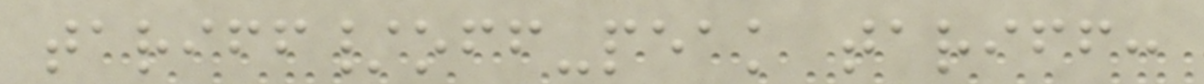tariff/off-peak tariff:
